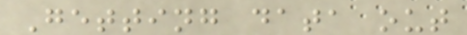Getting data out
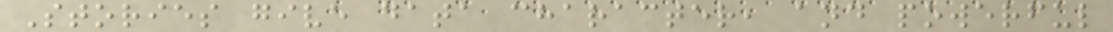Stories give data character, and powerful
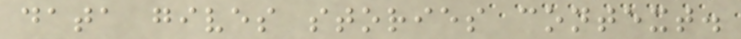data gives stories context.
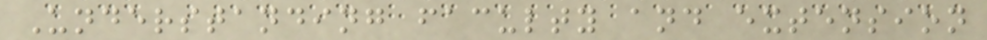Understanding faculty and extension
